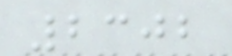2302
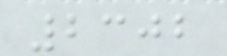2302
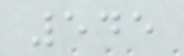545
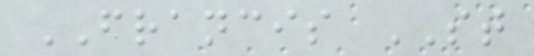FRANCIS ST
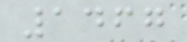1467
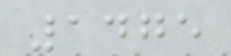1475
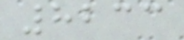8233
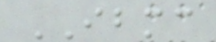IBMC
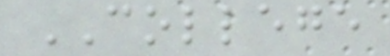COLLEGE
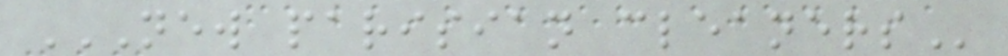NEW PARISIAN CLEANERS
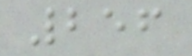256
